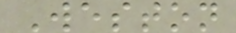Weston
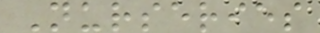Nurseries
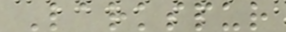Larkspur
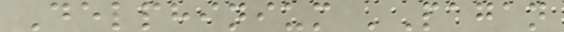Delphinium 'Pagan
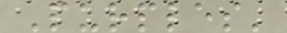Purples'
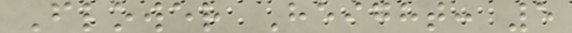Flower Height: 5
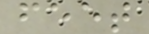feet
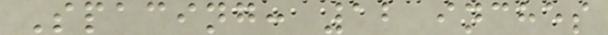Spacing: 12 inches
